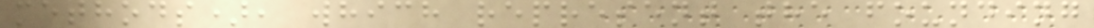methods), which represent the founding
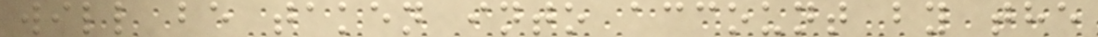will be taken into account by the
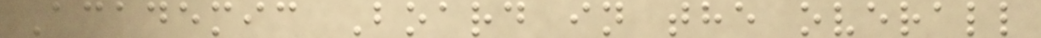Academic Board in the overall
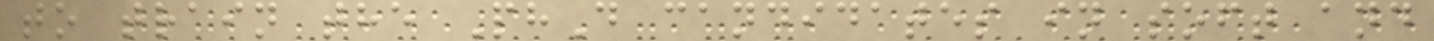to train the PhD candidates in soft and
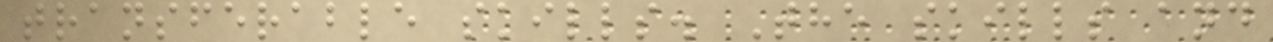transferable skills. The skills and
